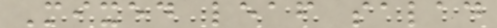Mixed leaf salad
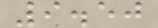9.50
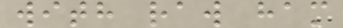with raw ham
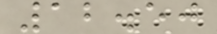12.50
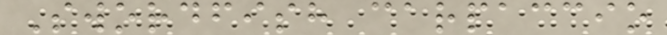Swordfish carpaccio
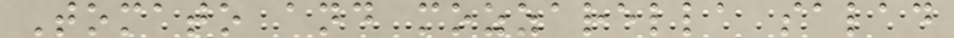Tomato and mozzarella salad
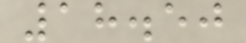18.50
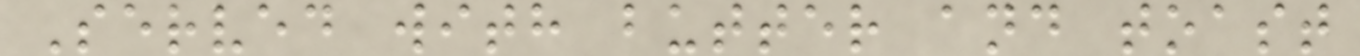Served with butter and toast
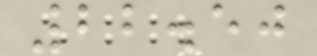22.50
